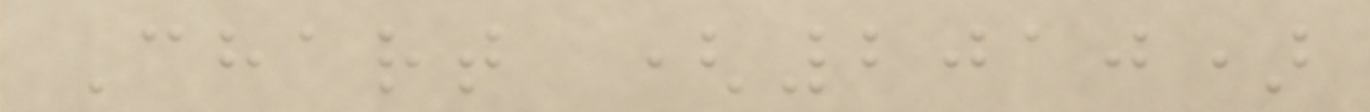Chart (2010)
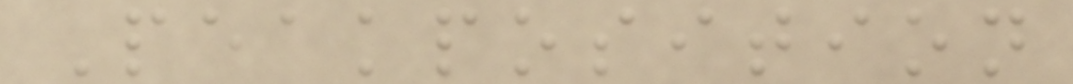Peakposition
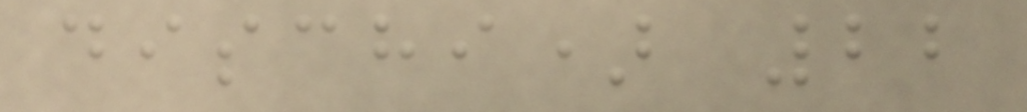dischi) 22
